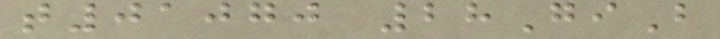t01070 28GiB
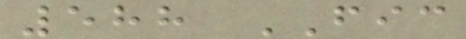588 FIC
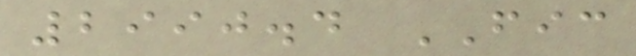2990.4 FIC
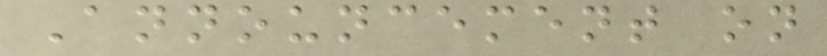Announcement on
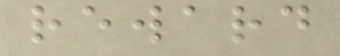reward
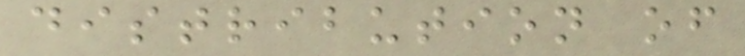distribution of
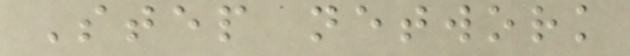Step network
